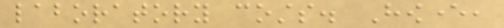laboratory costs. However,
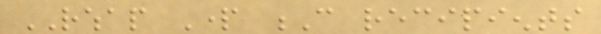RWHAP Part C recipients
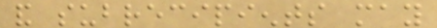and subrecipients may
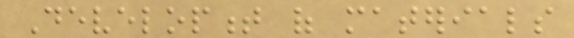Development of materials
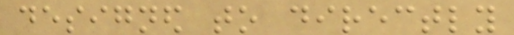designed to directly
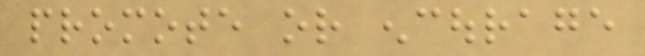promote or encourage
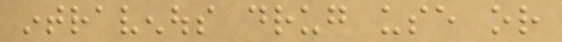intravenous drug use or
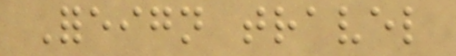Foreign travel
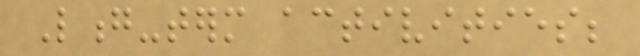Long-term activities;
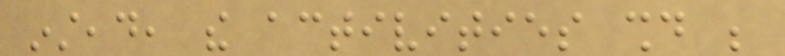instead, the activities should be
